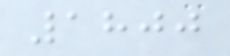1800
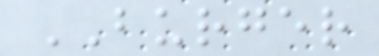BURGER
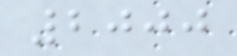2000
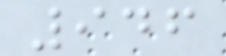946
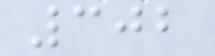302
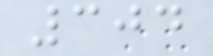304
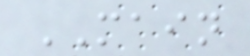MAIN
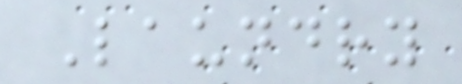Laundry
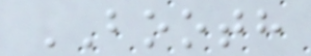BOOTH
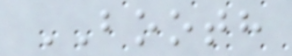BOOTH
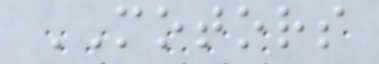MOTORS
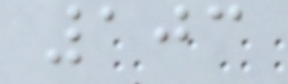103
